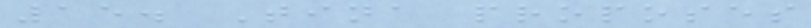15. Tina proposes
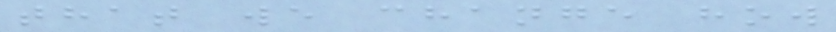that we change how
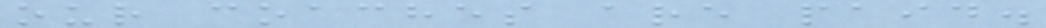our coaches are paid.
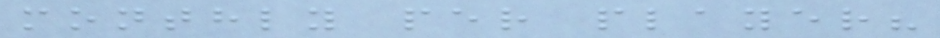monthly per player?
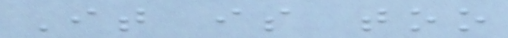It is too
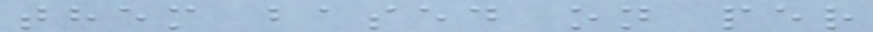them based on per
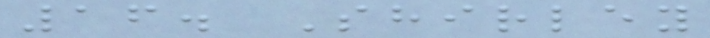16. Shirley
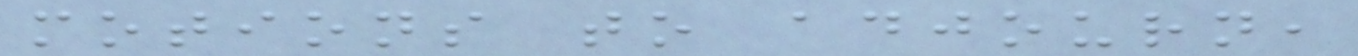motions to adjourn,
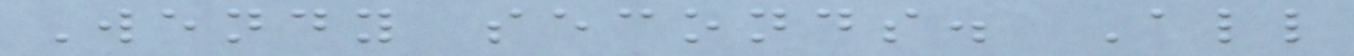Wendy seconds. All
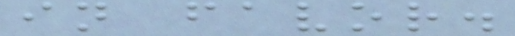in favor.
